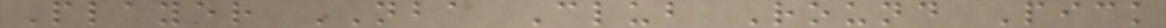Player NBA Club Round Pick
